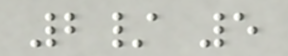2/ 5
